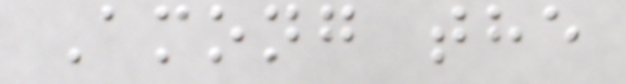Among the
